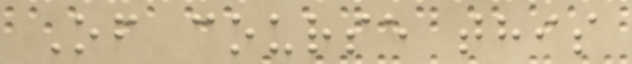Of course this
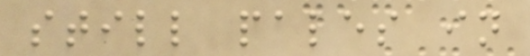still pales in
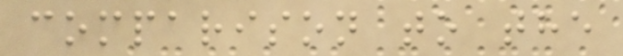comparison to the
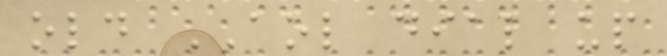old AOL dial up
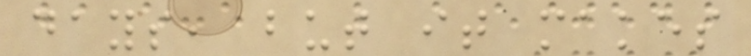days, but it makes
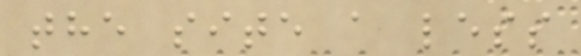the site a less
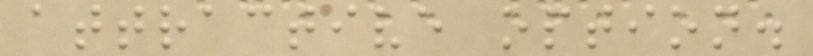attractive option.
